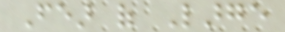Fear of Large
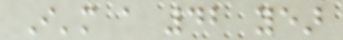I'm a 42 year
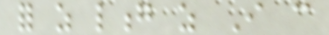for as long as I can
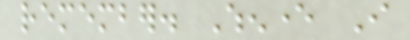remember. Whenever I
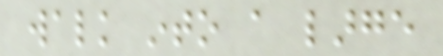walk into a large
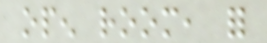open room, for
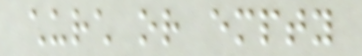church or empty
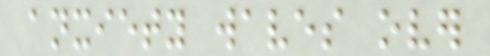anxiety waves over
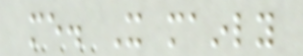me. It mainly
